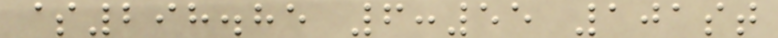$298.85 6:55 101st
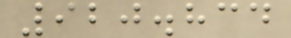920.834
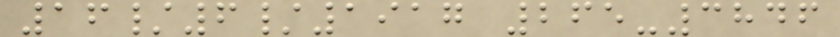16/6/1917 265-3846
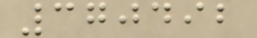370492
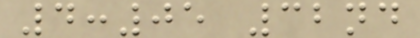4:05 32nd
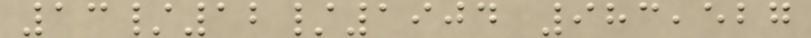13/12/1904 983,527
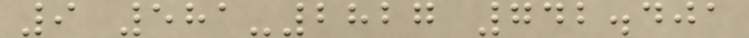9 581-2827 742.401
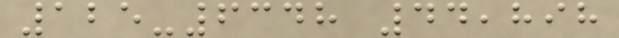125-6348 44,898
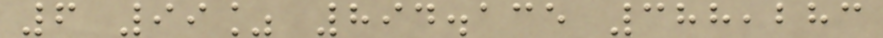6 99% 894.135 388,283
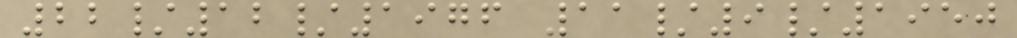22/12/1976 11/9/1950
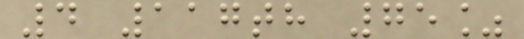4 117th 75%
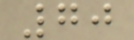70
